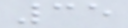35
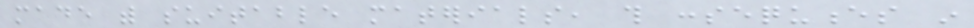made with suitable materials, this consequences in
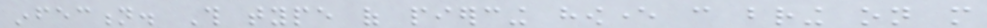infection. This type of piercing however can bring on more
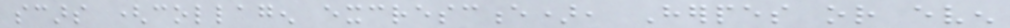scars (collagen excrescence), Herpes or even
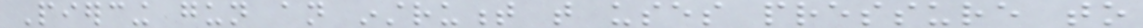Piercing gun an instrument that uses pressure to
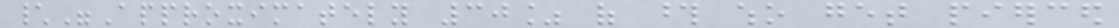\"Approximately 30% of those who get pierced
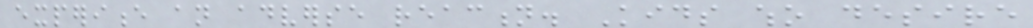experience an adverse reaction. Kids who desire
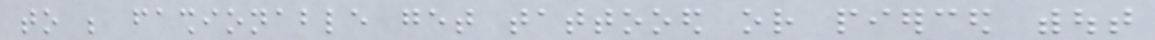to be fashionable get tattooed or pierced without
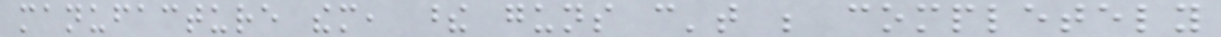manufacture them, these guns can't be completely
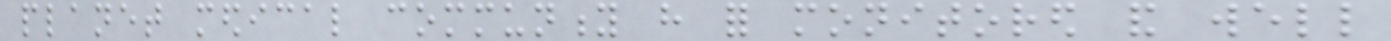planet medical community have for monitored and well
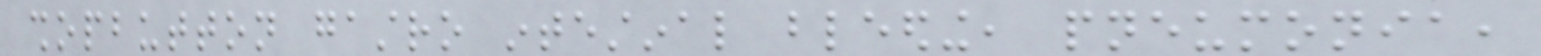shopbutton gastro intestinal bleeding, pneumonia,
